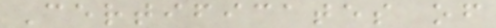Certificates of
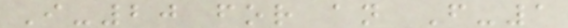I-20 for an F-1
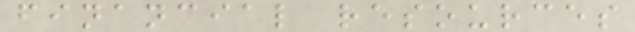financial resources
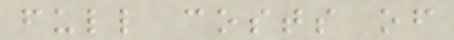full costs of
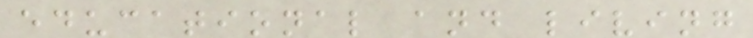educational and living
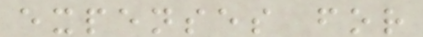expenses for
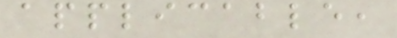applicable,
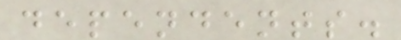dependents.
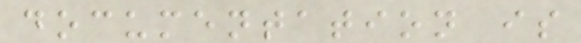documentation is
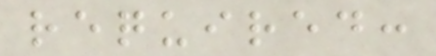required:
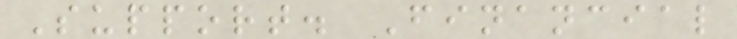Support. Financial
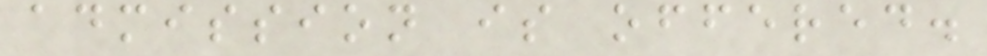admission is offered.
